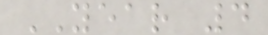YEAR 4
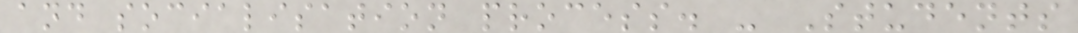and socialisation process. - Students
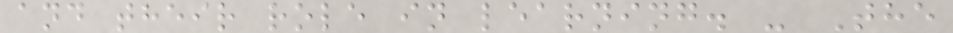and their role in learning. - The
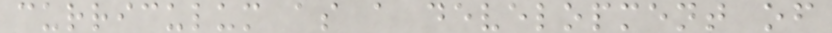curriculum as a development of
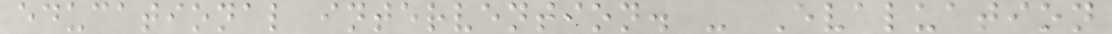educational intervention. - Evaluation
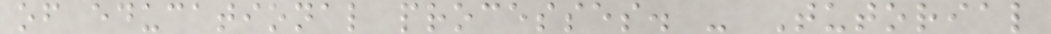of educational processes. - Tutorial
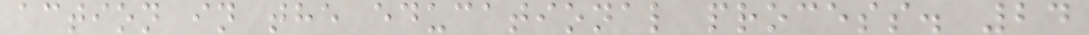action in the educational process. 24
